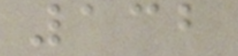132
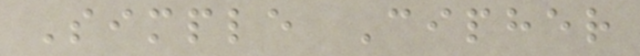Simple Cipher
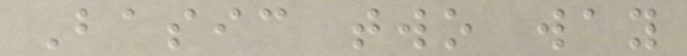Basic two way
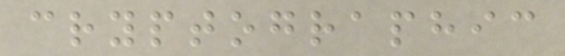cryptographic
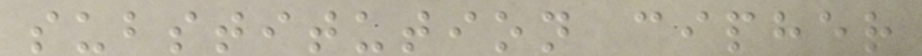substitution cipher
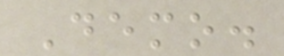Demo.
